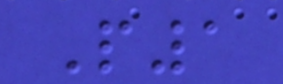P1
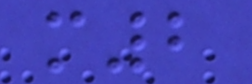m2
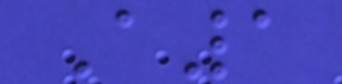A1
